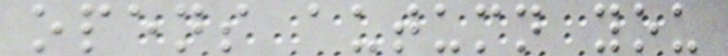opens autumn you
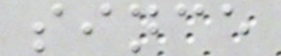since
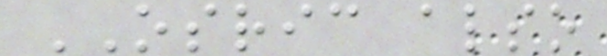OSRIC also
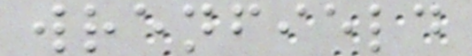wrenfield
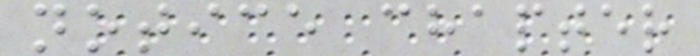notice chapter
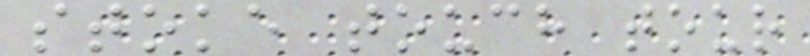stoke touch tour
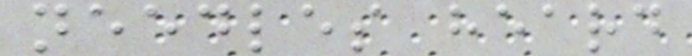needles heard
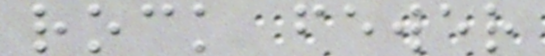rock fewer
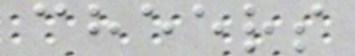cheers
